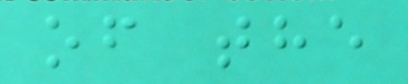of the
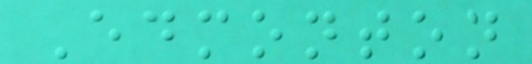Edmonton
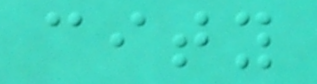city
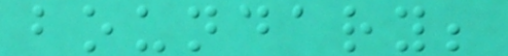boundary;
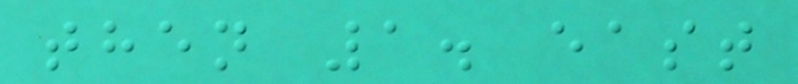then 1. east
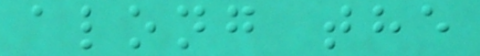along the
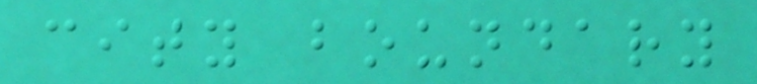city boundary
